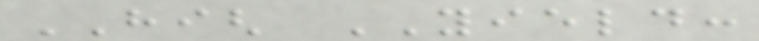HIGH YIELD:
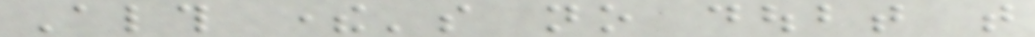Although there's no doubt that
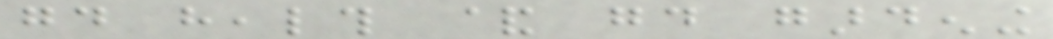good health & good gardening
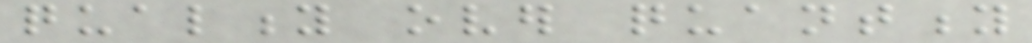quality over quantity
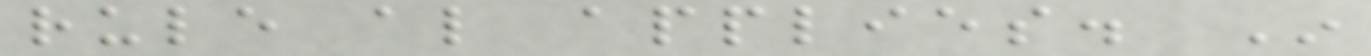rule also applies. In
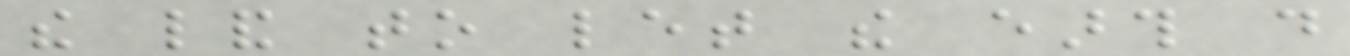the land to let the earth do
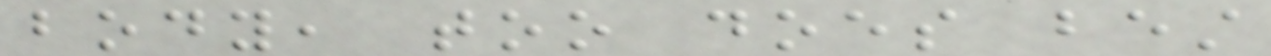body, too does best
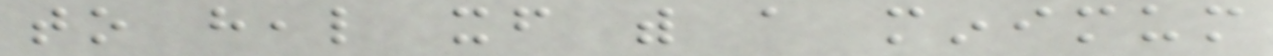to heal itself with a minimum
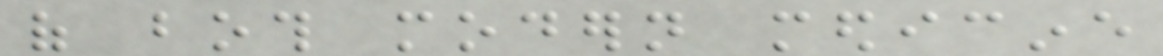of both modern medicine
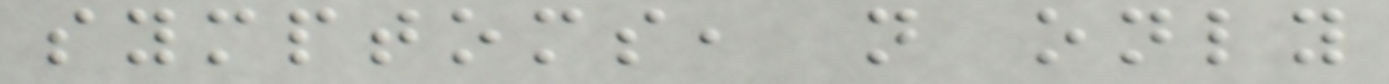symptoms, not only
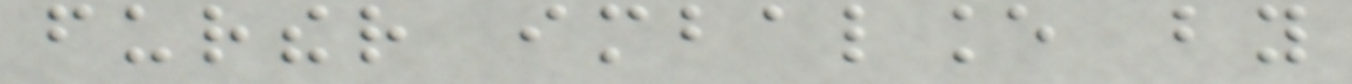further imbalance by
